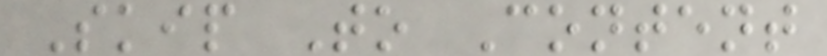Skip To Content
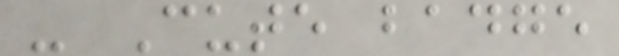- Cute badge
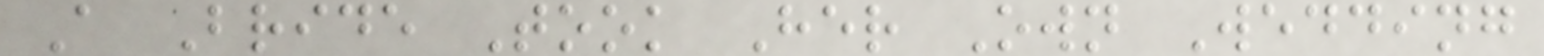A Bride Took Her Own Wedding
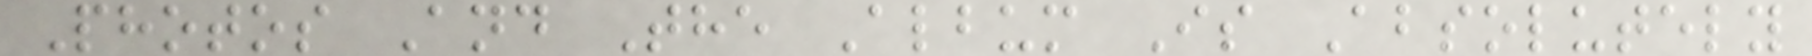Photos And The Album Is Absolutely
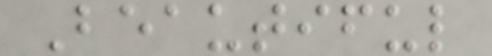Beautiful
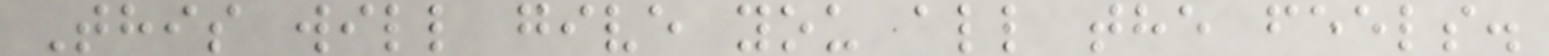This will give you all the feels.
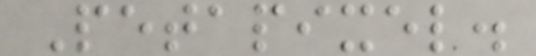Petapixel.
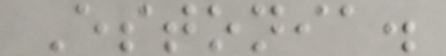Estonia.
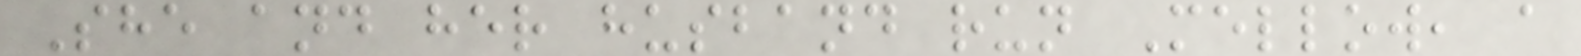She and her husband run Mellow, a
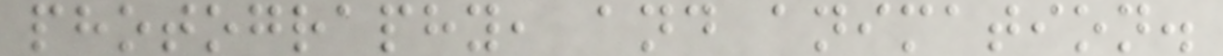photography, and animation.
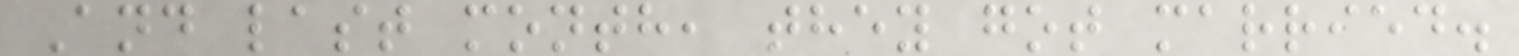And last month, they got married.
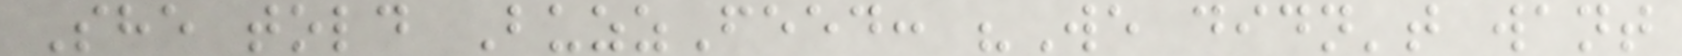She told BuzzFeed: "We didn't want
